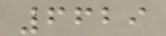6629
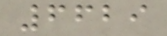6629
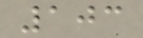103
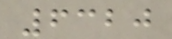6320
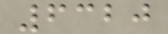6320
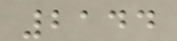2144
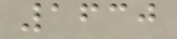1630
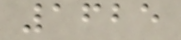1625
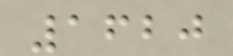1620
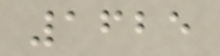1625
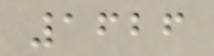1626
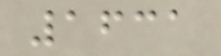1631
